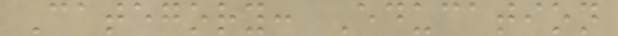Category: Education
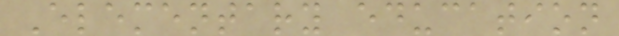Elementary education
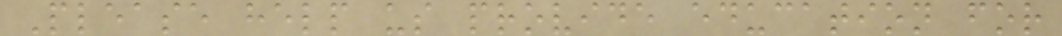Please help us provide education for
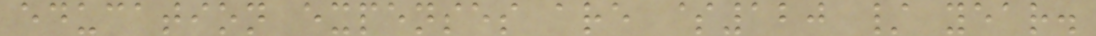education expenses are $120 / year.
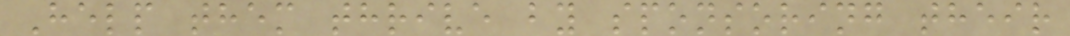Help them thrive by sponsoring their
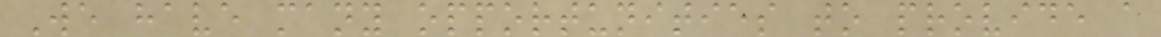We have many opportunities to provide a
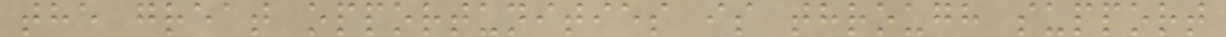the great opportunities is through support
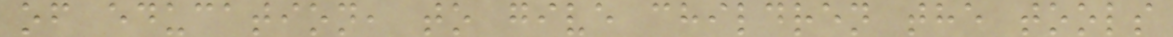of education, to give children the tools
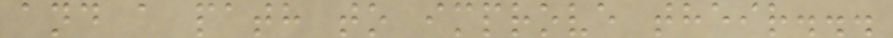and a path to improve their...
